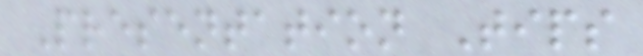Presentation Tips
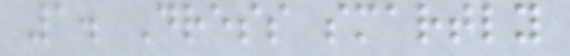1. Dress smartly
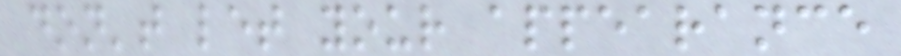don't let your appearance
